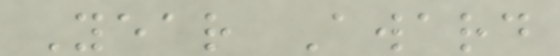Year Award
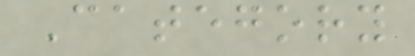Category
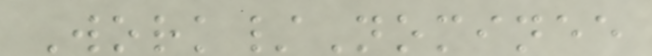Work/Nominee
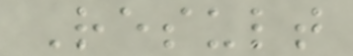Result
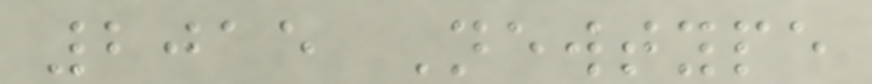2015 Newtype
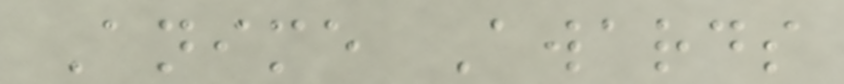Anime Awards
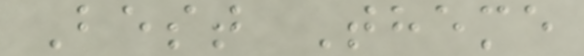Best Theme
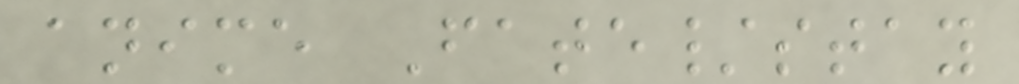anime Fate/stay
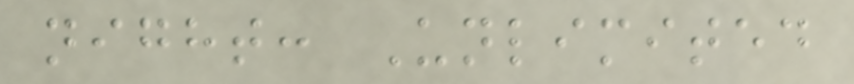night: Unlimited
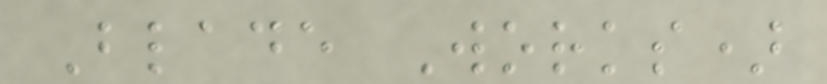Blade Works)
